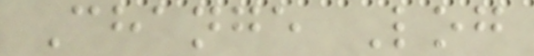Change Log
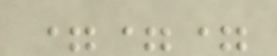===
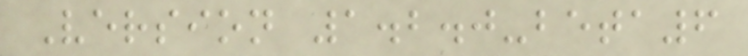Version 1.2.0-beta6
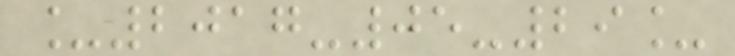_2017-05-29_
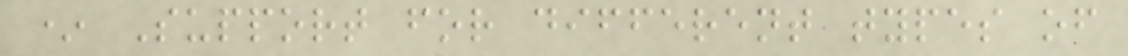* Support for different types of
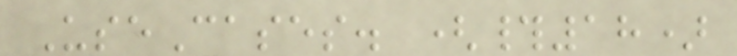UseCases. (#18)
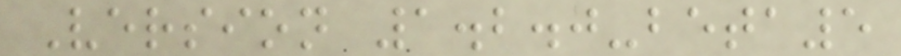Version 1.2.0-beta5
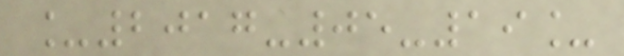_2017-05-19_
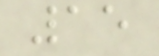15
